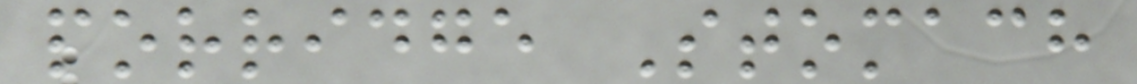porridge Stomach
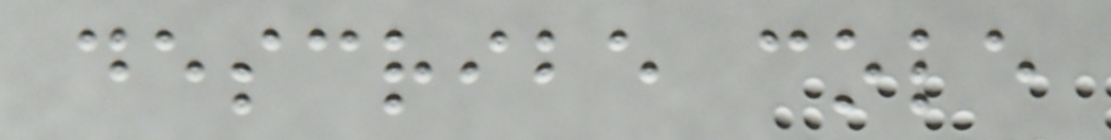describe cole
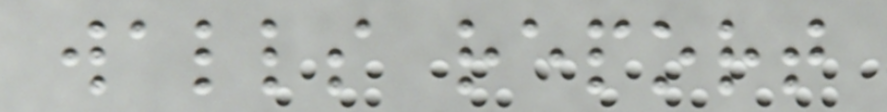walls report
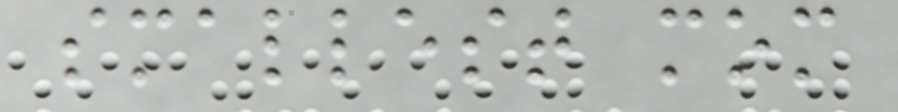smallest mom
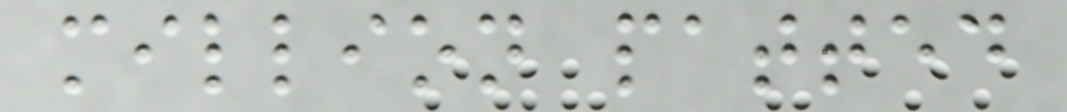million patted
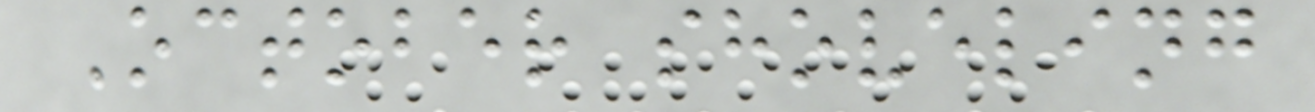October shoveling
